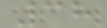38
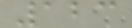123
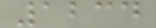1234
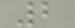2
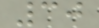30
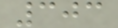303
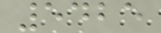5425
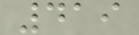419
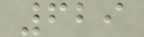629
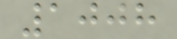1008
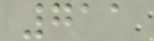711
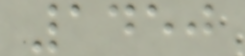1450
